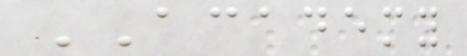ACADEMY
